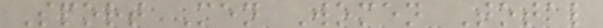Sport Men Women Total
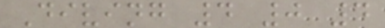Diving 4 0 4
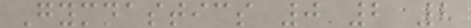Gymnastics 0 2 2
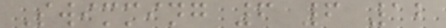Swimming 6 6 12
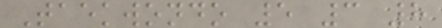Taekwondo 5 3 8
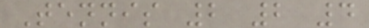Tennis 2 2 4
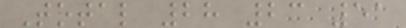Total 28 23 51
